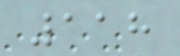118
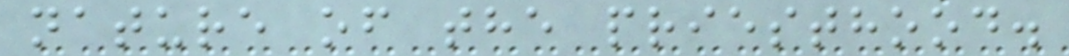nature of the priesthood.
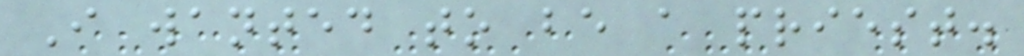I wanted to be a priest.
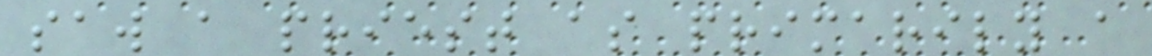saw a priest as primarily a
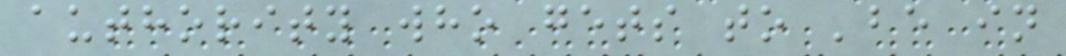authority who gets to 'be in
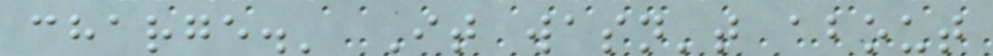charge.' It wasn't about
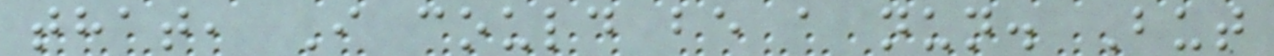that, I could be a nun. But
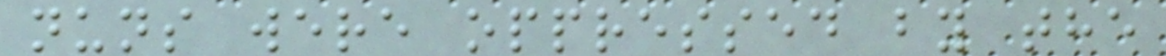nuns were oppressed by the
